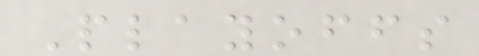Playoffs
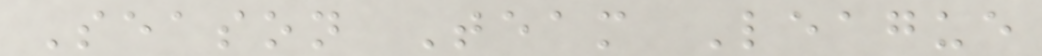Season Team League
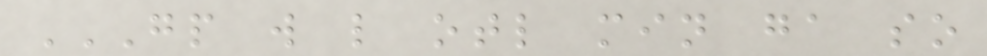GP W L OTL MIN GA SO
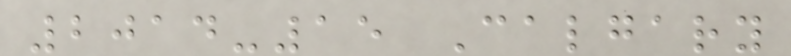2014-15 Calgary
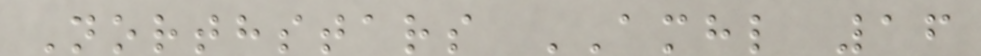Northstars AMHL 16
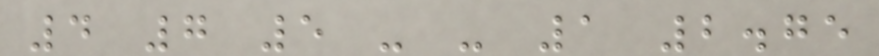4 7 5 - - 1 2.75
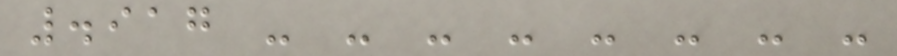.917 - - - - - - - -
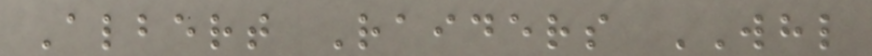Albert Raiders WHL
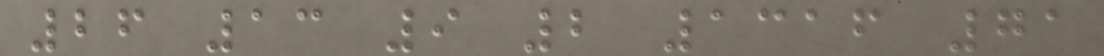26 13 9 2 1316 71
